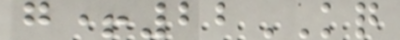g+22KQ
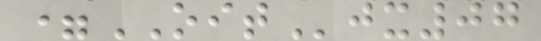=OITjx07
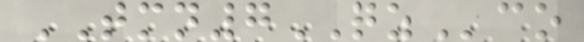TMN7QZco
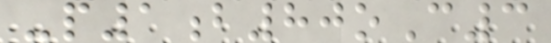-p1b80oC3
